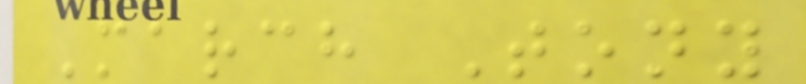March Tony
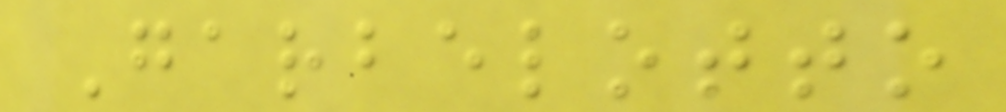Garbelotto
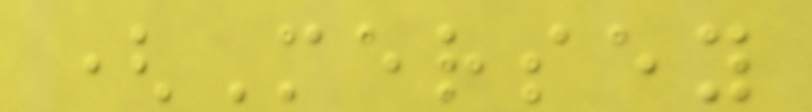(Mersey
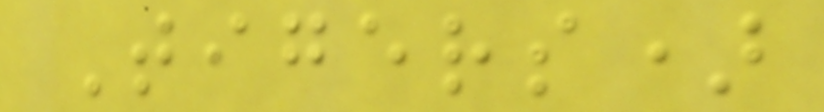Tigers)
